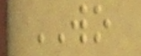WO
